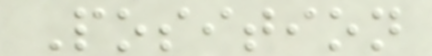Position
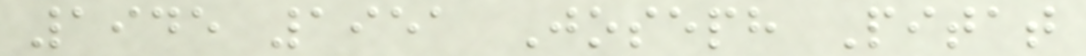1945 1951 Joseph Pitat
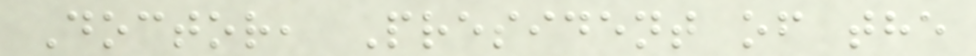Doctor, President of the
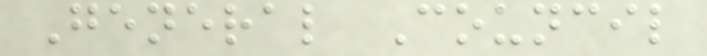General Council
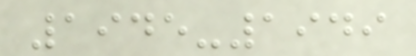1945-1949
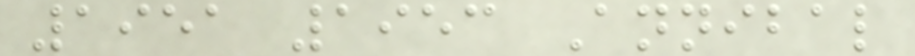1951 1953 Annibal
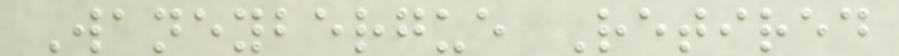Waneybergue Retired
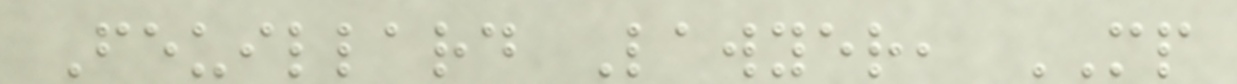Feuillard Lawyer, MP
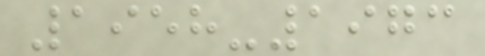1958-1973
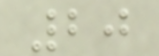20
